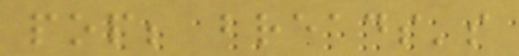pop; breads's
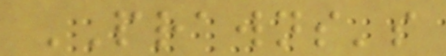PRAWNS's
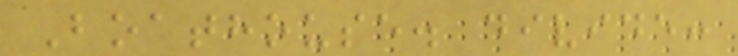Boathouse. divide:
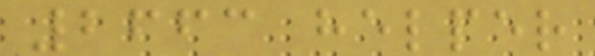2663 helper
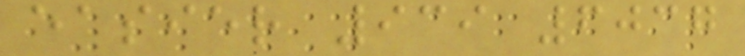easier 939 6037
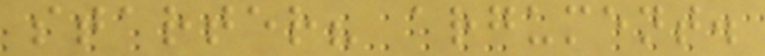starter? argument.
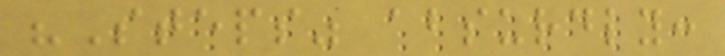"Steps" absurdly:
